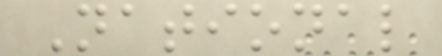National
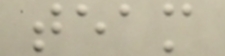team
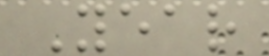Year
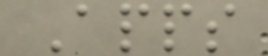Apps
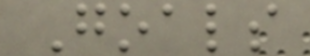Goals
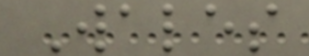Wales
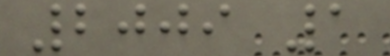2009 1
